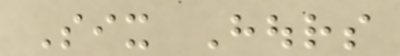Six Hours
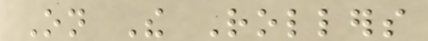On The Rollers
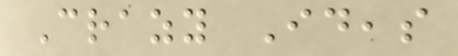Crazy Ideas
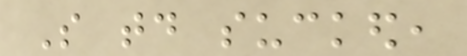So today sucked,
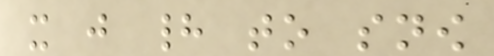it just had to snow
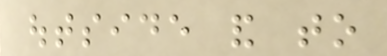outside and to
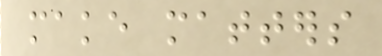make matters
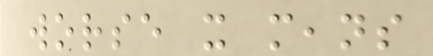worse it means
